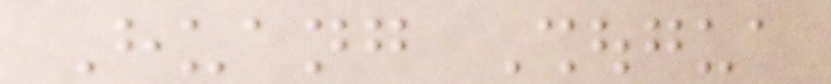Huang Shougua
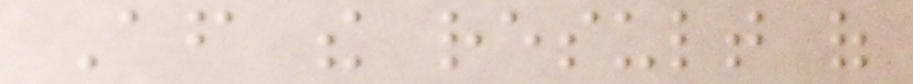After the result of
